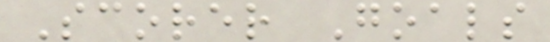Scorer Goals
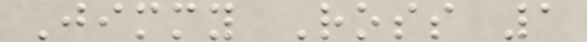Jimmy Ross 1
